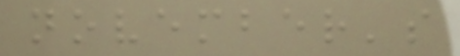november's
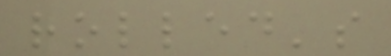rolled's
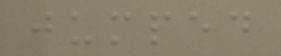jumped
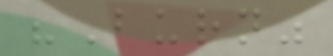"Burn"
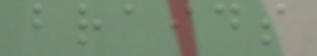braids
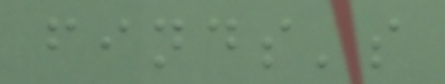finds's
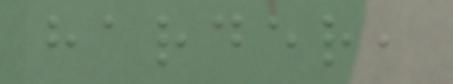harder,
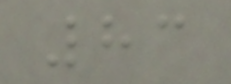83
